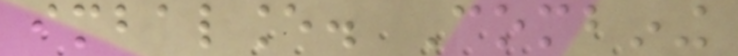imbalance. Combining
